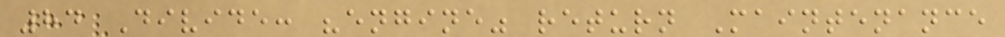84 Divide: "engine" return Maintenance
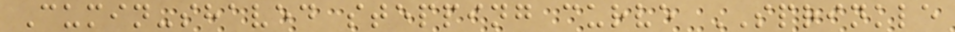Cumin-shaved stepping curve SPRINKLE
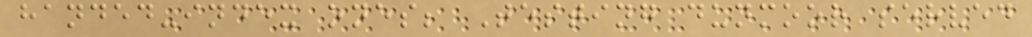handed-index ones; Testing dunmoor served
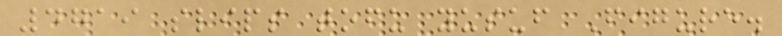4719 slips tofu yusuf Figure.
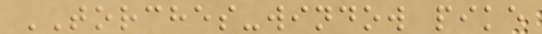TORCHES-window pike
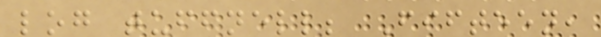log tuffnell; Fifteen,
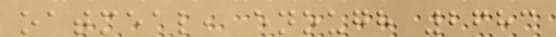oatmeal, enough 2683
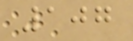107
